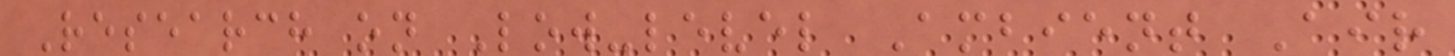Research on Low-level Ambient Air
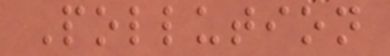Pollution
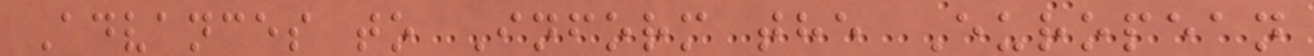Advances to Inform the European
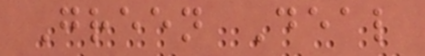Green Deal
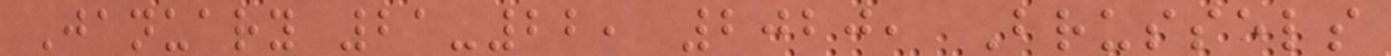January 21-22, 2020, Brussels
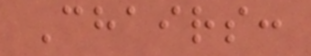Chairs:
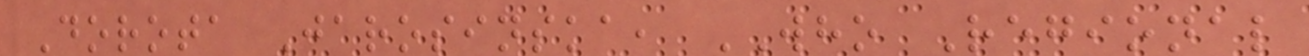Dorota Jarosinska, WHO Regional
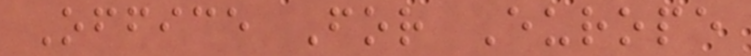Office For Europe
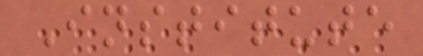Institute
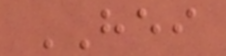HEI
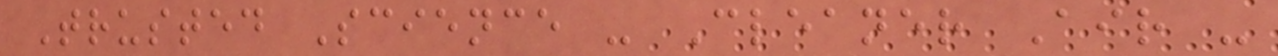Trusted Science - Cleaner Air -
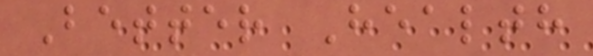Better Health
